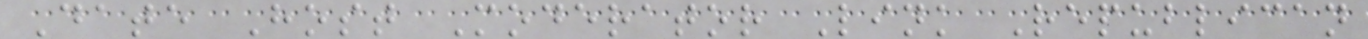Date Host Moderator Link Republican
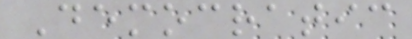Democratic
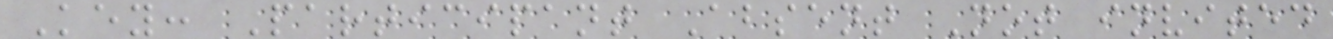Key: Participant Absent Not invited
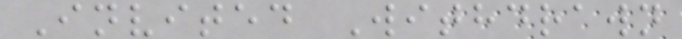Invited Withdrawn
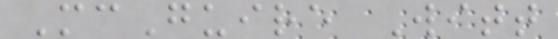McGuire Witt
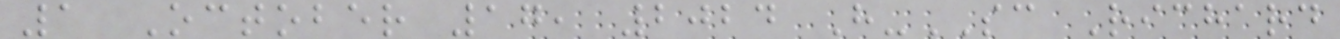1 October 17, 2024 H-SC Richard
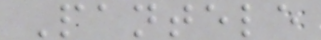Pantele
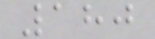180
